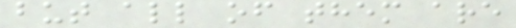but all of them are
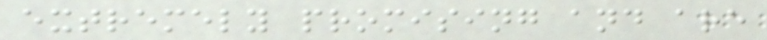extremely promising and are
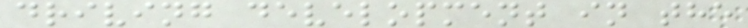driving development in the
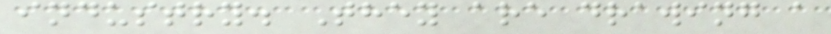industry. They are drawing a
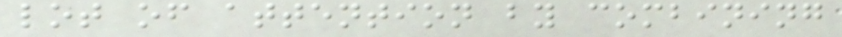lot of attention by combining
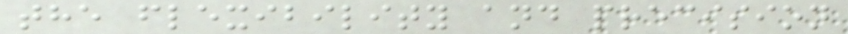the flexibility and precision
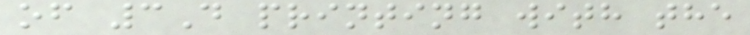of 3D printing with the
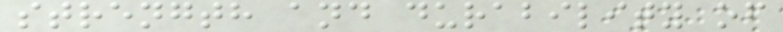strength and durability of
